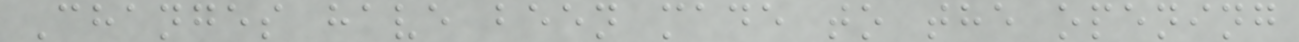Changes have been made to the opening
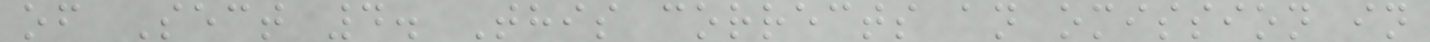of Sect 4. This corrects an omission in
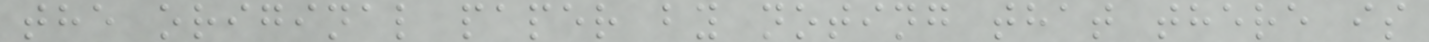the original paper by noting that there is
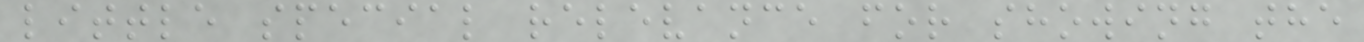little special relevance for showing the
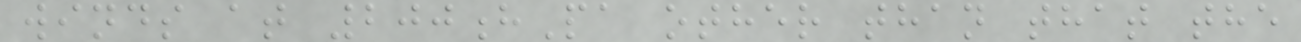winds at 200hPa other than that the
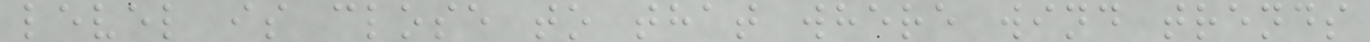level is close to that where wind trends
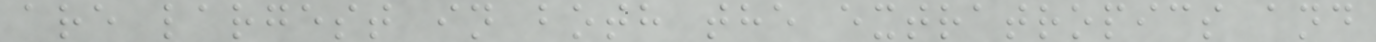are largest in both the extratropics and
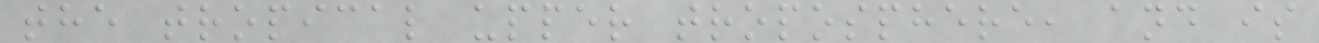the tropical upper troposphere, and is
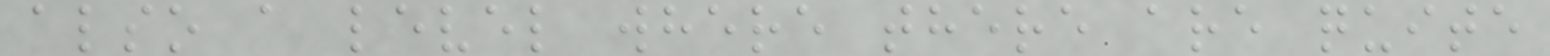also a level where there are quite
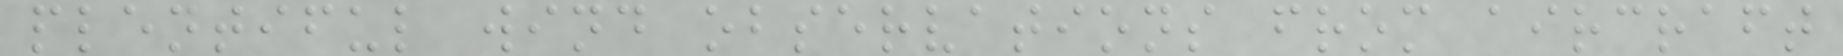plentiful wind observations from aircraft
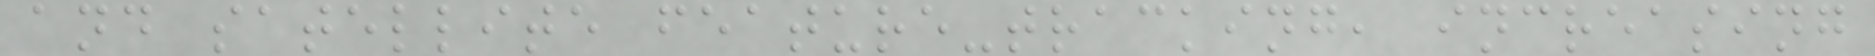and satellite feature-tracking, increasing
